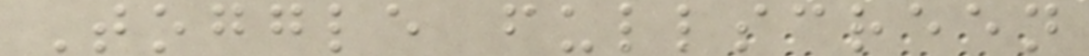Toggle fullscreen
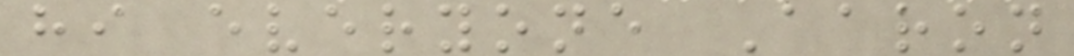hi everyone Aaron
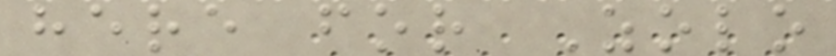here for Zolo
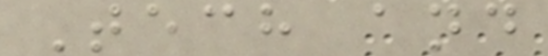Tech and
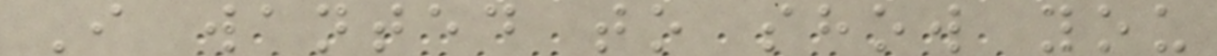I wanted to show you
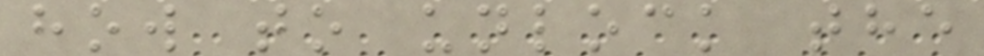how to unlock the
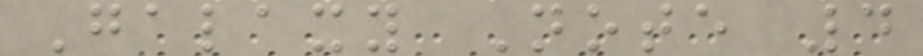Galaxy Note 4
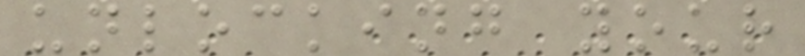unlocking your
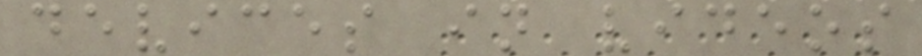devices in videos
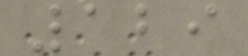129
